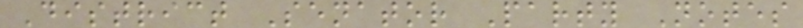District Senator Party Notes
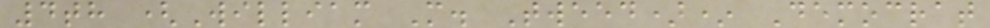4th (William M. Tweed)* Democrat
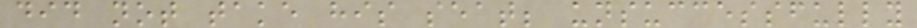did not take his seat; unsuccessfully
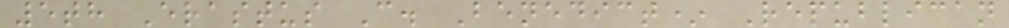5th Erastus C. Benedict* Republican
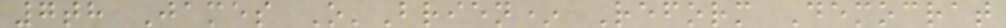7th James O'Brien* Reform Democrat
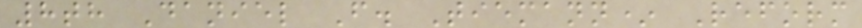8th Daniel F. Tiemann* Reform
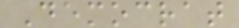Democrat
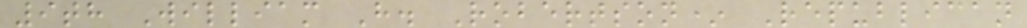9th William H. Robertson* Republican
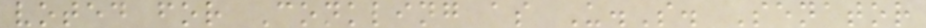voted for Conkling as U.S. Senator
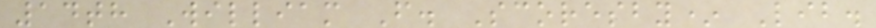14th William F. Scoresby* Lib.
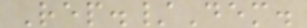Rep./Dem.
